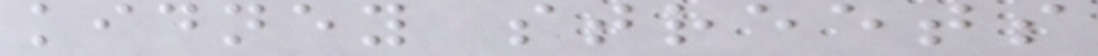kidney streets
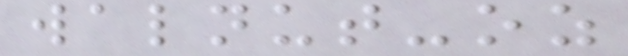walnut-oz
